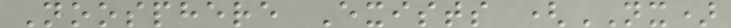Noosphere Exists (NX)
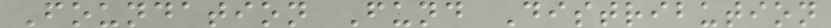Foundation Fund Distribution
